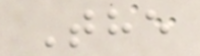The
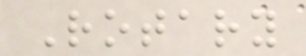Rotary
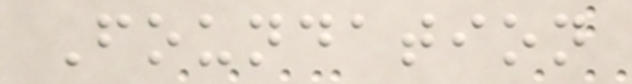Foundation
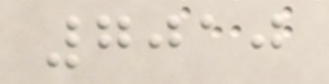7010
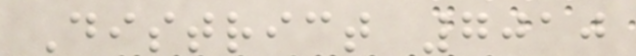District 7010
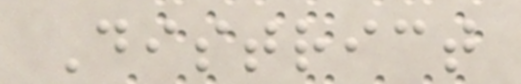District
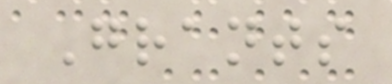Grants
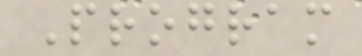Program
